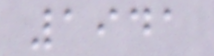1941
